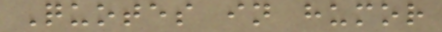Quotes in humor
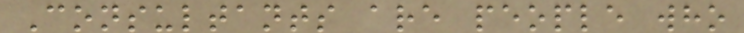Consultants are people who
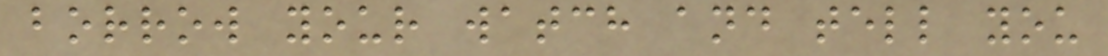borrow your watch and tell you
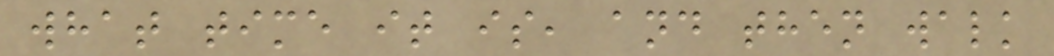what time it is, and then walk
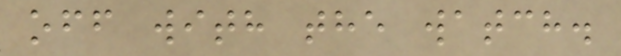off with the watch.
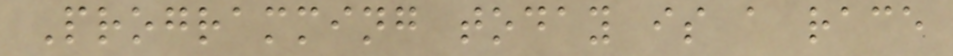Programming today is a race
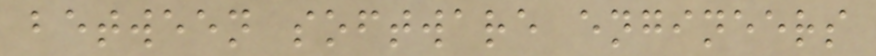between software engineers
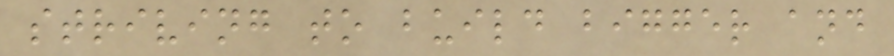striving to build bigger and
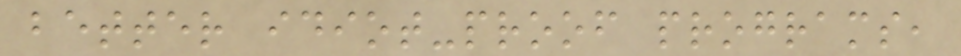better idiot-proof programs,
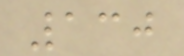130
